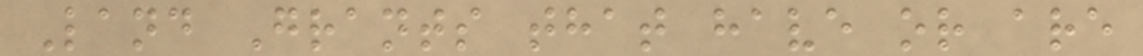Land Grants that have or are
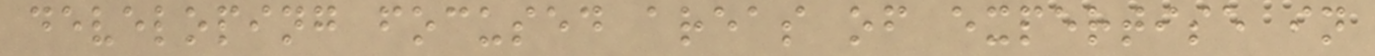developing focused areas of expertise in
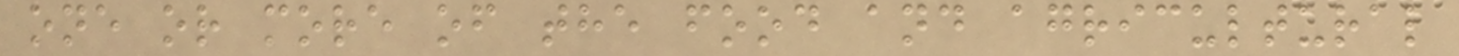one or more of the food and agricultural
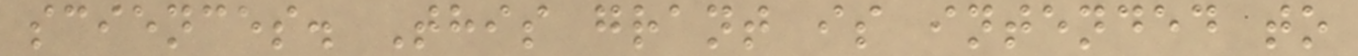sciences. This grant is intended to
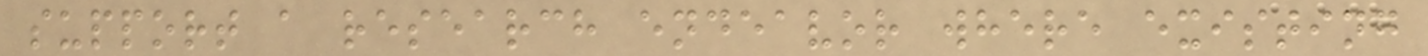support a research endeavor where existing
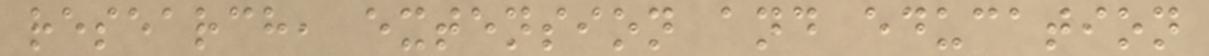research, extension and education
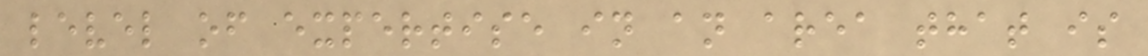level of expertise in an area that is
